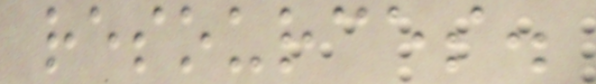resources.
